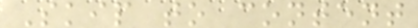Skip to content
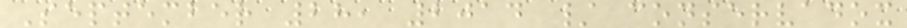September 28, 2014 / conservadox
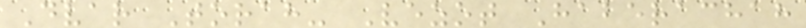Dvar Torah- Vezot Haberachah
